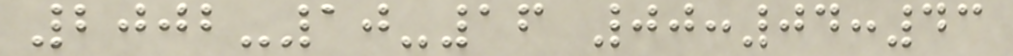2002-10-16 00:04:43
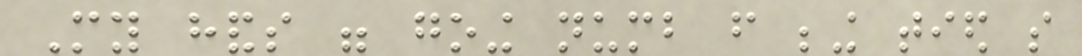My hands were going numb from being tied so
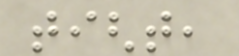tight,
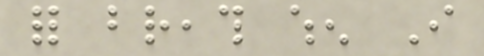for breath when I
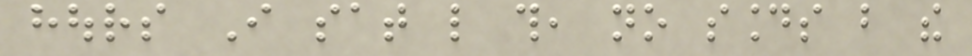hours I sat like this, no sounds but the
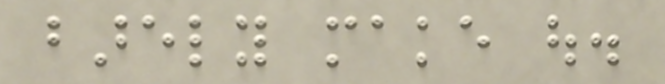barely make out.
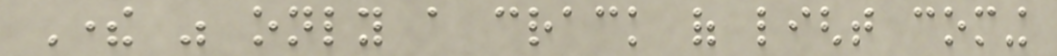There was only a crack of light coming
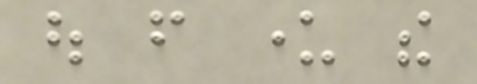out from under the
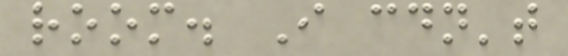room. I couldn't
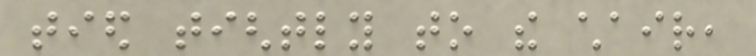tied tightly to the chair,
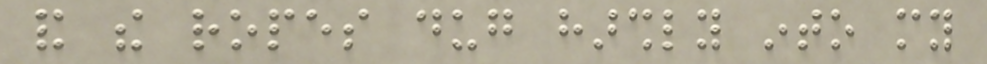and the ropes dug harshly into my
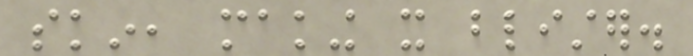skin, making it blister.
